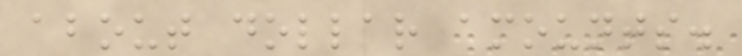about dollar amounts.
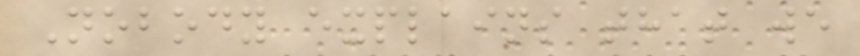Nobody explains that we
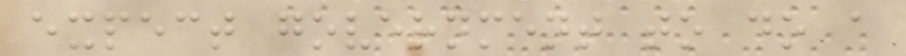expect government to do a
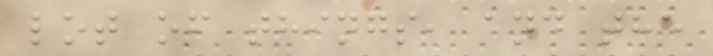lot of things, and the
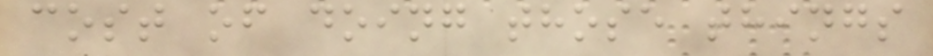cost of doing those things
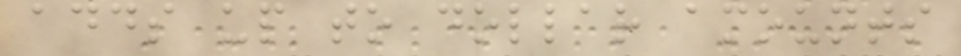adds up to dollar amounts
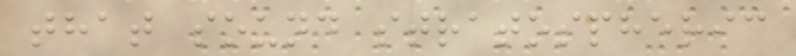that sound stratospheric
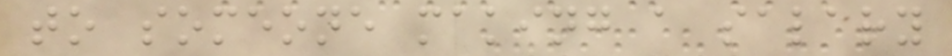to someone making a salary
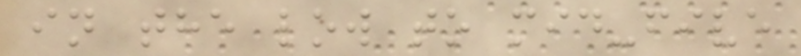in the low to mid-five
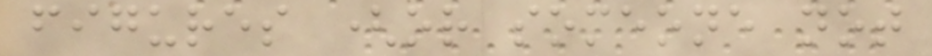figures (or someone not
